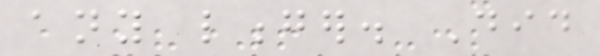any longer. Did
